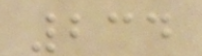234
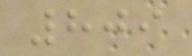809
